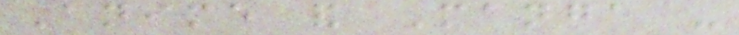Anime and Manga -
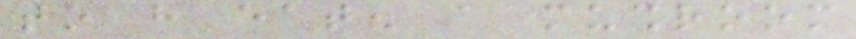to have eaten a mushroom
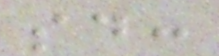said:
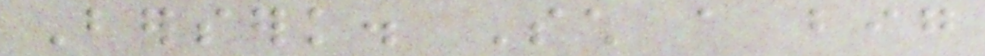Berserk. Such a big
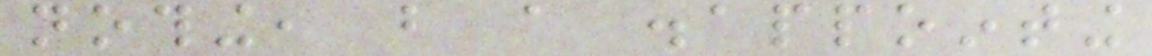nothing, but a disappointing
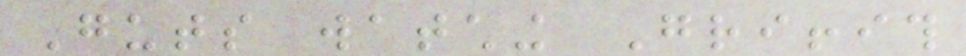Guts watching Griffith
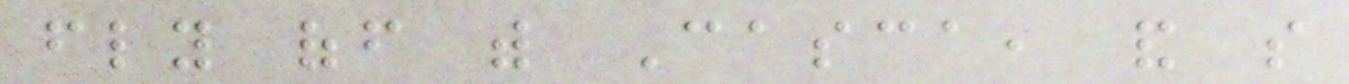fly off with Casca, and so
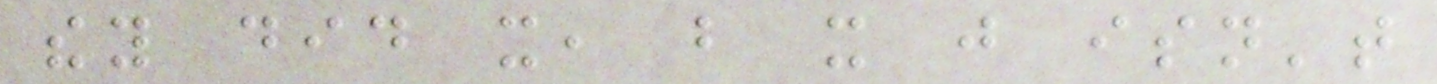they did it, but it just isn't
